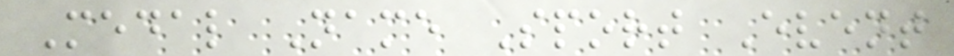Medal Name Sport Event
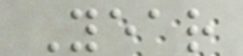Year
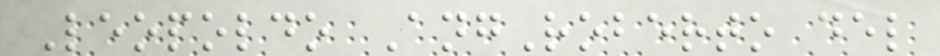Leopoldo AngRoberto del
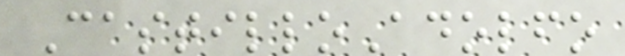CastilloAdolfo
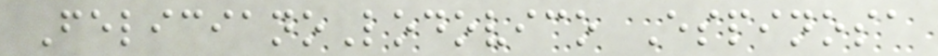FelicianoLodovico Espinosa
